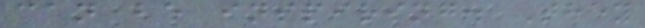can be inspiring. They
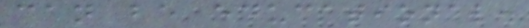can be educational.
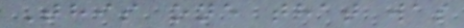This one that was
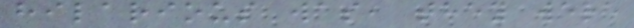hilarious was, they were
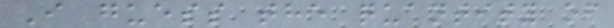I guess the quantity of
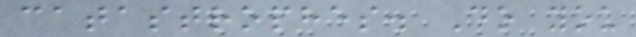catastrophes. Do you
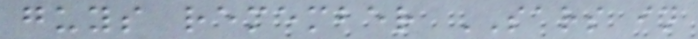guys remember SARS in
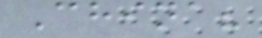China?
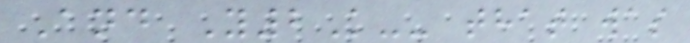And Y2K-- that was
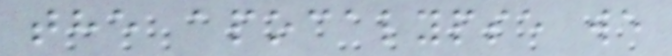the apocalypse we
